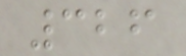326
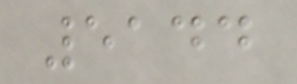5144
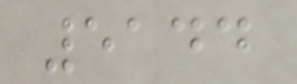5144
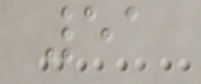51
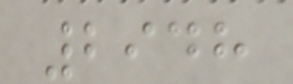2948
